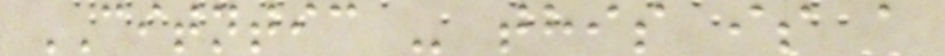CITNTIC - this is a
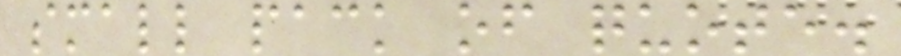small pack of quote.
